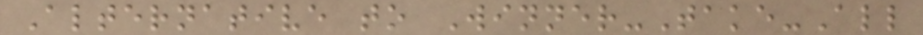Alternative to Winner-Take-All
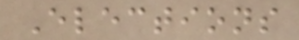Elections
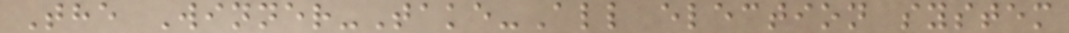The Winner-Take-All election system
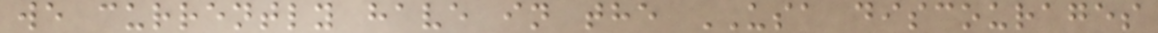we currently have in the USA discourages
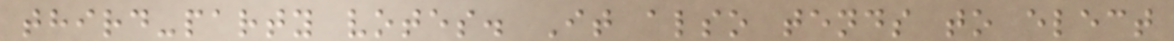third-party votes. It also tends to elect
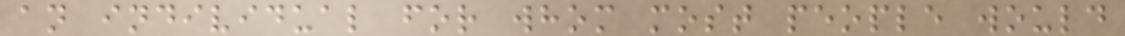an individual for whom most people would
